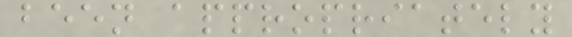been appropriately
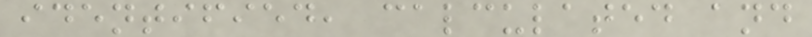identified, calculated and
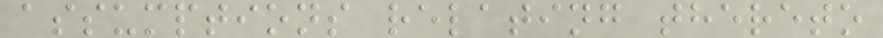assumptions relating thereto
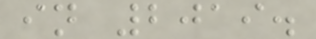in 2019.
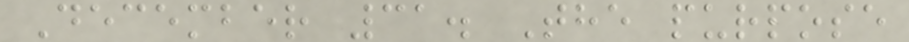December 31. The purpose
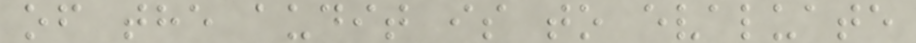of the audit is to evaluate
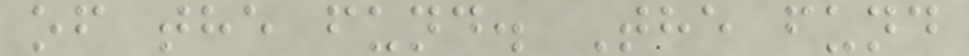of the fund. The fund
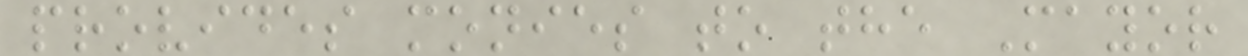provides monies to the Mayor
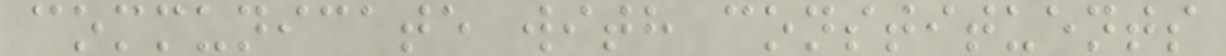communicate with constituents
